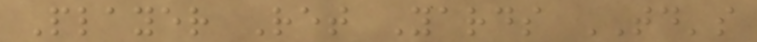Player Ret Yards TD's
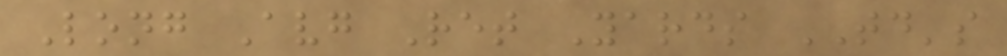Long Avg Ret Yards TD's
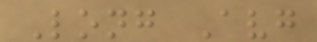Long Avg
